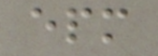epm
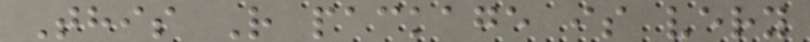This R package is very
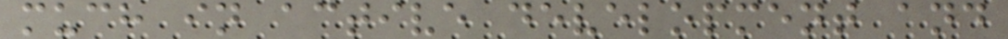much in active development and
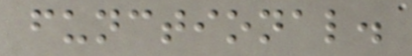functional.
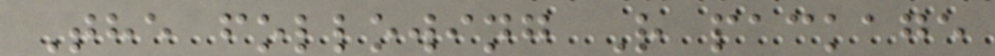The following R package
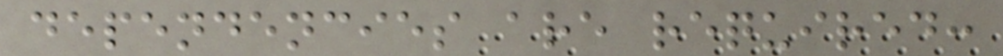dependencies are required:
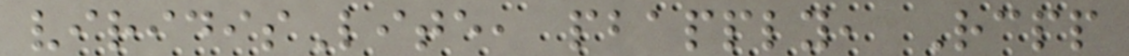viridisLite, pbapply, Rcpp
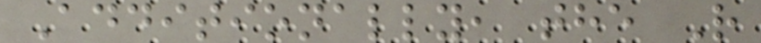Additionally, the R
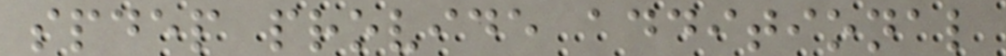spdep provide additional
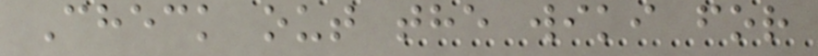Check out the wiki for
